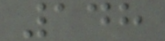148
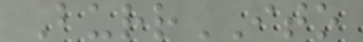BurrITO
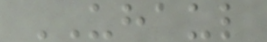UHAUL
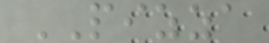PIZZA
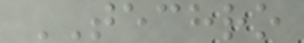TECHRO
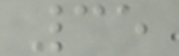35
